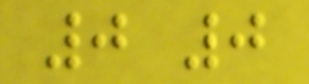0 0
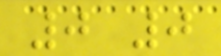0 0
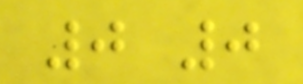0 0
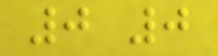0 0
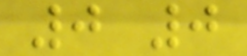0 0
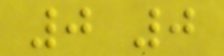0 0
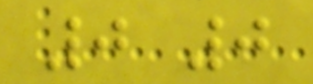0 0
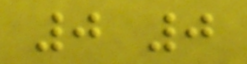0 0
